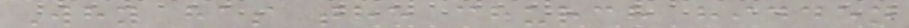Why has the church hidden
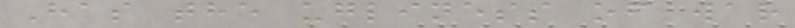Has the ugliness of war
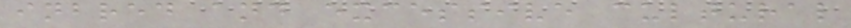inbred and excessive cultural
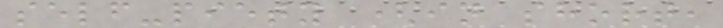self-piety (in short,
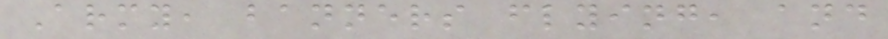Army, banners flying, and
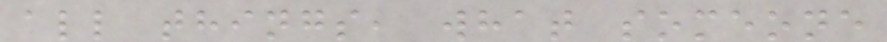all things, what someone
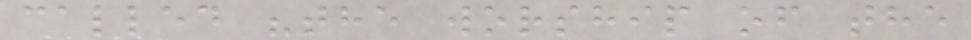called "the worship of the
